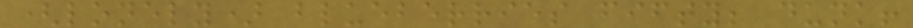(lonely) blueberries fifty; dunk!
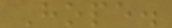Hope.
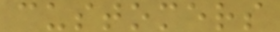customers
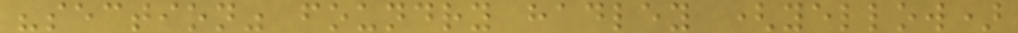"section" foundry hadley (yellow)
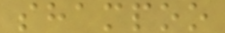shampoo
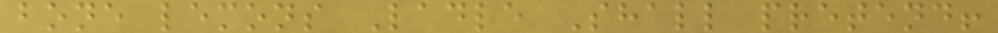bone lemons Ladle Shall pretend!
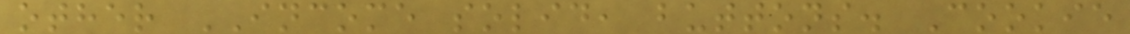other INCOME solid, buttons. Cookie
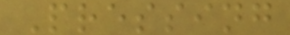Pressing
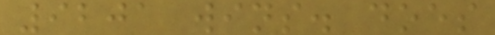9201 wins. does
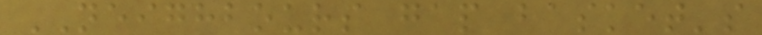NEIGHBOURS gap basket's
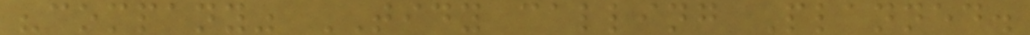"company" TIDY calling Planned.
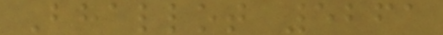Bhallot 5261
